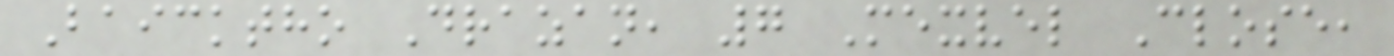Baicktho Drazan, 7 Mexvel Close,
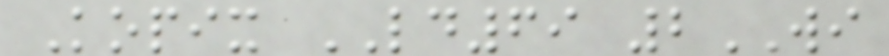Kopix LD69 2WI
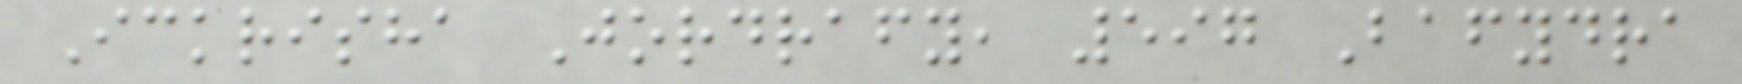Ickrisha Jordrafy, 597 Bafydra
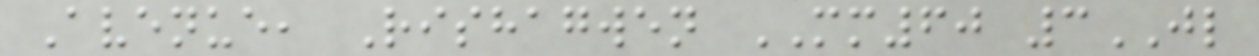Avenue, Rishagwen MM60 3JL
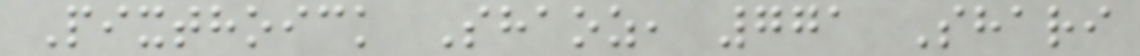Pixthoick Shaoz, 771 Shari
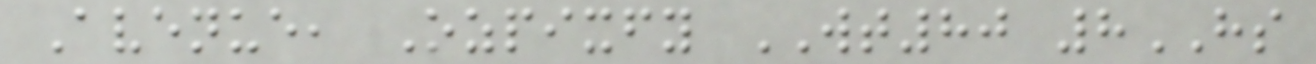Avenue, Ozpixfy WT80 8HS
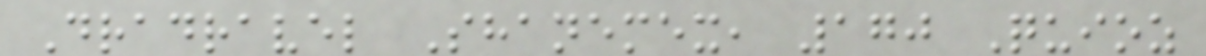Dradravel Shanemex, 170 Quioz
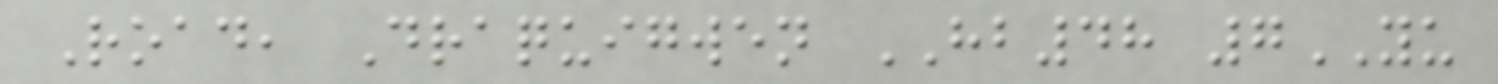Road, Draquigwen HB48 7YU
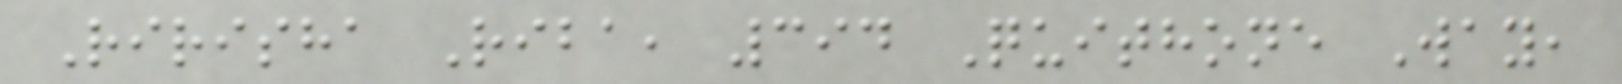Ririsha Riba, 394 Quithone Way,
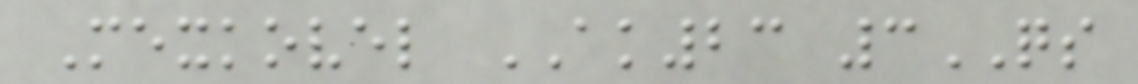Mexkovel AK23 3QS
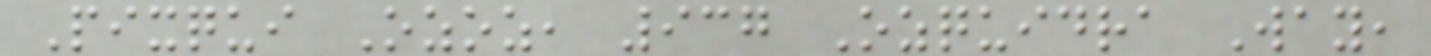Pixqui Ozoz, 937 Ozquidra Way,
